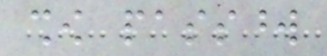show password
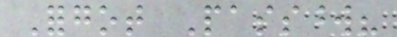Forgot Password?
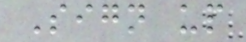Sign up
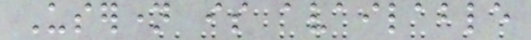Username is available
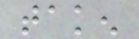taken
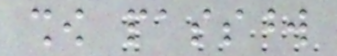show password
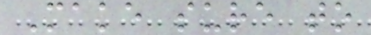Make sure to
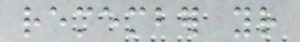remember your
